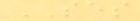SES
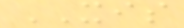XIS
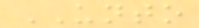UNTO
